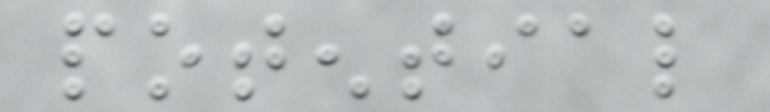potential
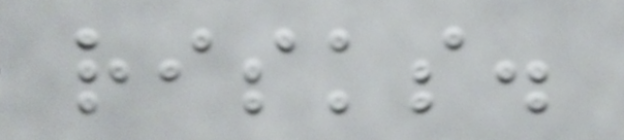risks.
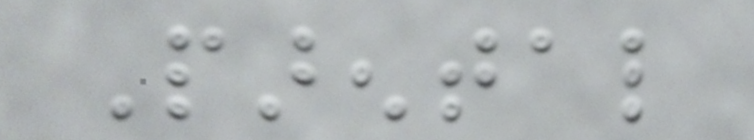Parental
